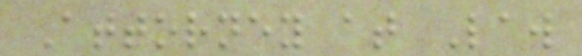Attorney at Law
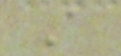A
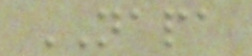NAPA
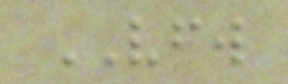VFW
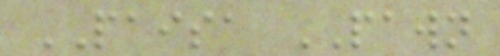PAISA PAWN
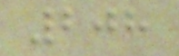208
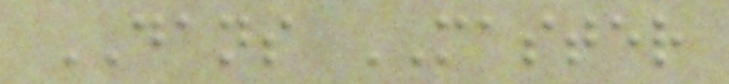DANS MASTER
